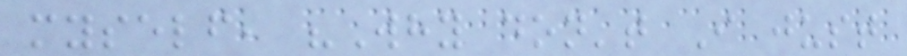myself, "Why don't I just
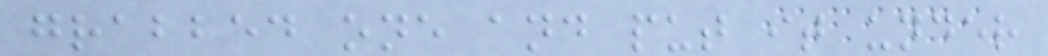grabbed one and put it under
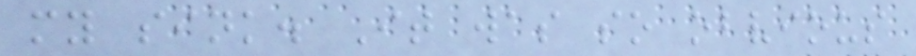my sink. It was so obvious
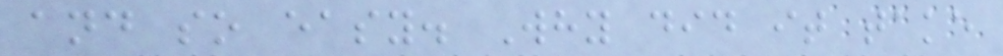and so easy. Why did it take
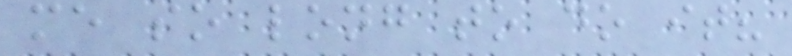me so long to do it?
